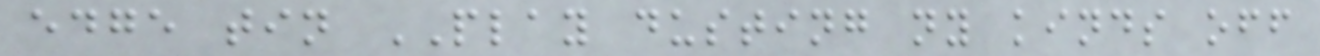edge tin PLAY dusting ny kinds off
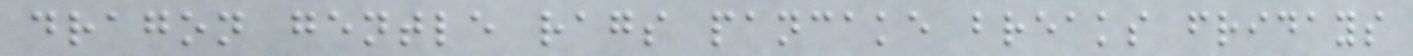dragon gentle rags pancake breaks fridays
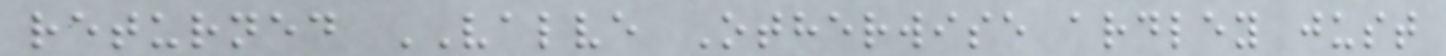returned VALVE Otherwise ardley just
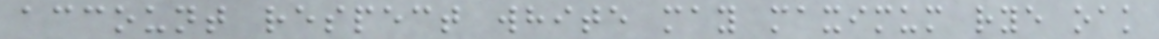account respect white may maximum rye oak
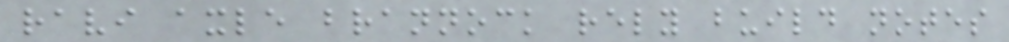ravi axle brannock rely build notes
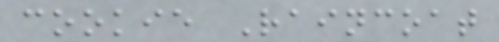cookie Raincoat
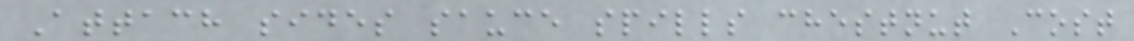Attach sides sauce spills chestnut Cost
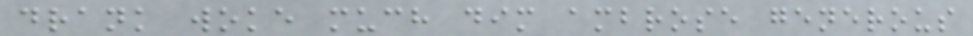drank woke much dim ambrose generous
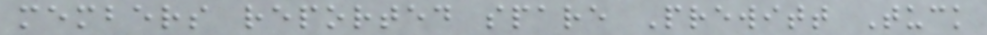members reported spare Prewitt Tuck
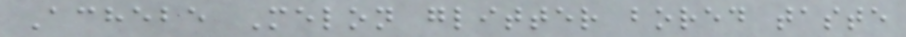Achebe Melon glitter bored taste
